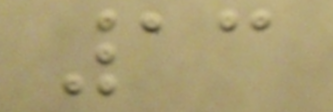13
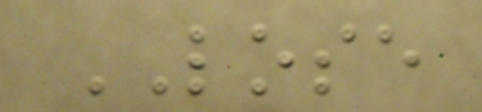LOSE
